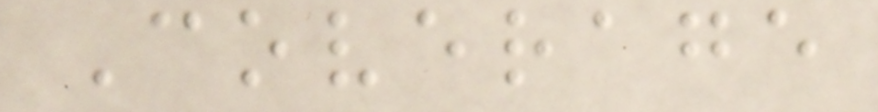Coverage
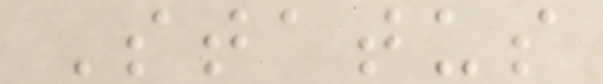Status
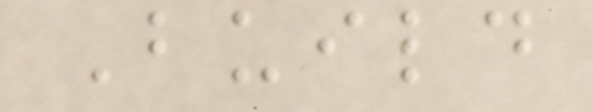Build
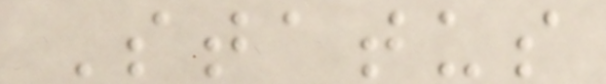Status
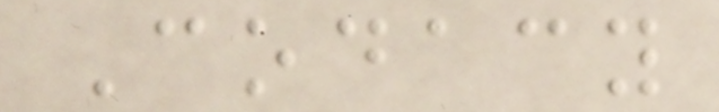Codacy
